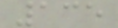135
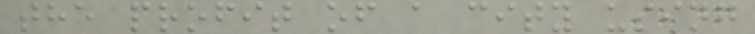the profit of a city using
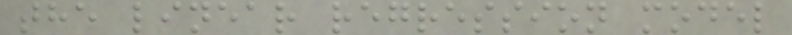the linear regression model
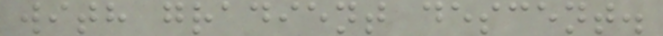with gradient descent.
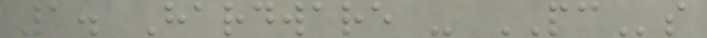1. Hardware - PCs
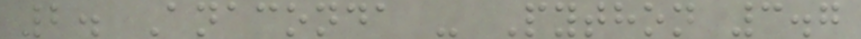2. Anaconda - Python 3.7
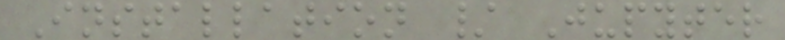Installation / Jupyter
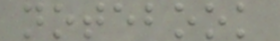notebook
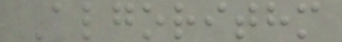Algorithm
